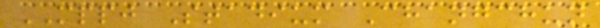MPPJ Stadium Changchun
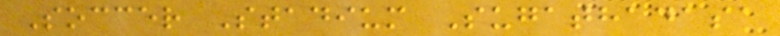Soccer Stadium Sugathadasa
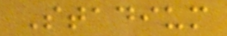Stadium
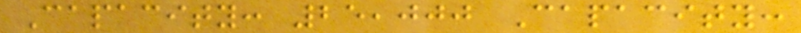Capacity: 25,000 Capacity:
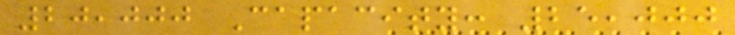20,000 Capacity: 25,000
